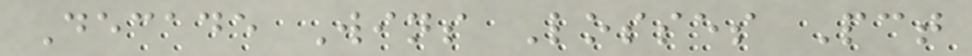Decade Wins Losses Pct
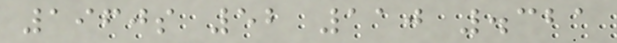1960s 52 110 .321
